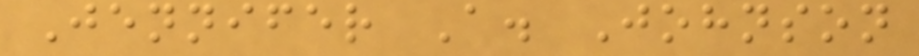Jennifer A. Johnson
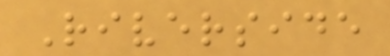Riverside
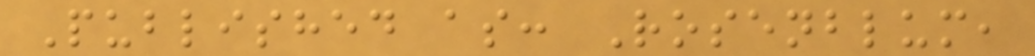Published as: Rosenblum,
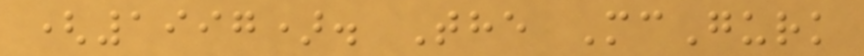(1997). The McGurk
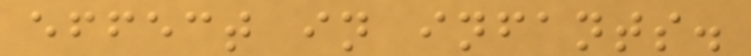effect in infants.
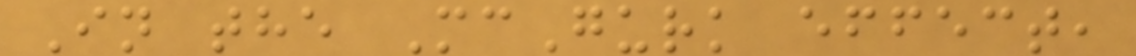In the McGurk effect,
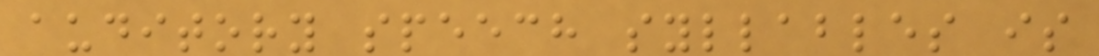auditory speech syllables is
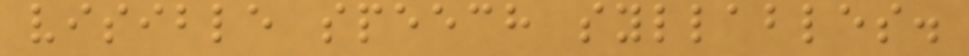visible speech syllables.
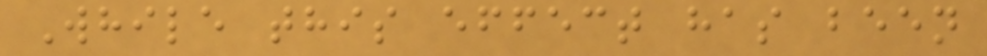While this effect has been
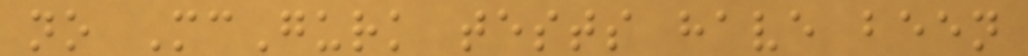no McGurk tests have been
